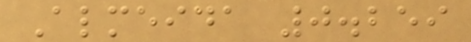Almeida 0.259
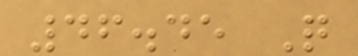46.45 Q
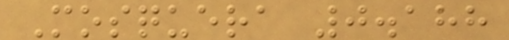Mosquera 0.188
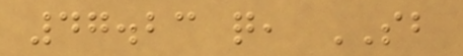47.23 q, SB
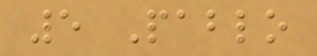5 Pablo
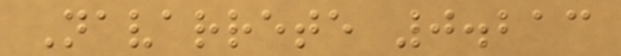Navarrete 0.213
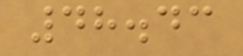48.43
